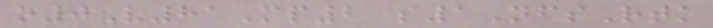o0V81Mp2 s1NfsRtk
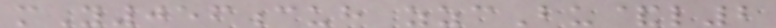mY056cuh zzcBu&l2
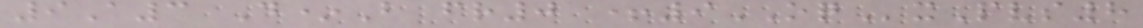9A3 D*B fr0 +9OQxPvs8
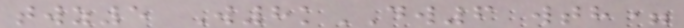twz5 W8kDW6 wth=
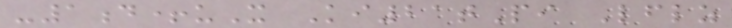-1d+uX Ki21tPi Lflz
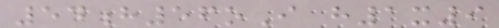54h56oI h1x9
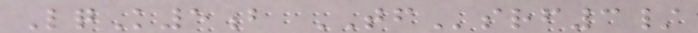LqK5b TFsrf3/
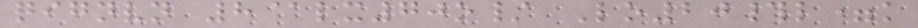qignvn 8@lx70o/ Lo20#l=k
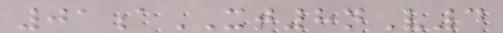01aXT8nV4
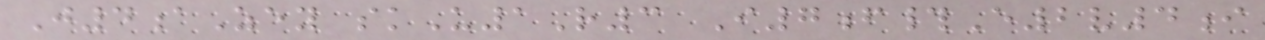J4aZey skU1R3 I7f#E2v4i
